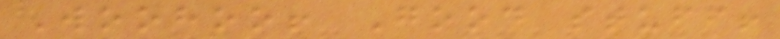Woohoo! Good stuff!
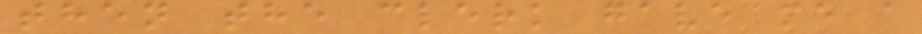then the clerk gave me a
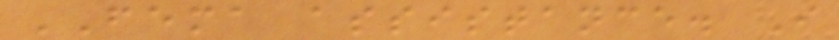FEMA assistance. I
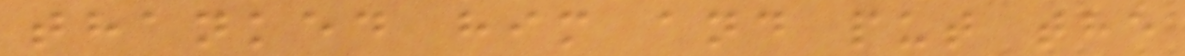thanked him and put the
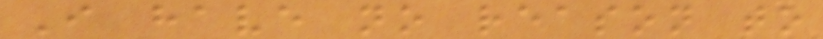I have no reason to
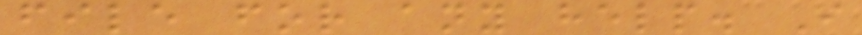file for any help. I
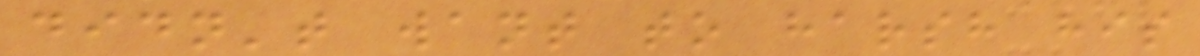didn't want to harsh his
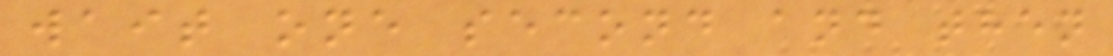wait one second and then
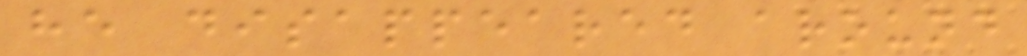he disappeared around
